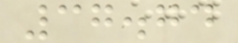37.74
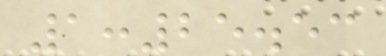1:25.53
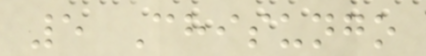5 Chisungo
